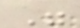"
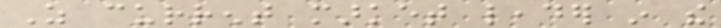As current market leader in the
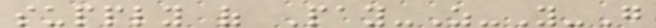supply of Pay-As-You-Go
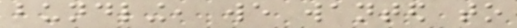bundling, we wanted to
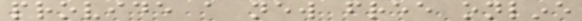provide a new free online
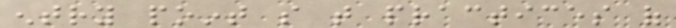entry point so that practices of
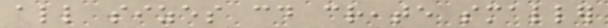all sizes could create smaller
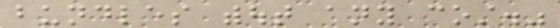bundles without any cost."
